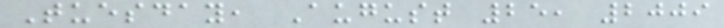Tuesday, August 25, 2009
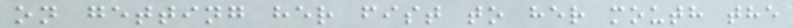on getting her fist to her mouth the
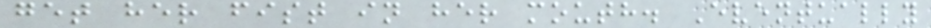get her fist in her mouth. Eventually
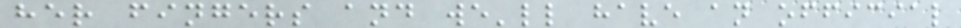her fingers and we'll have an official
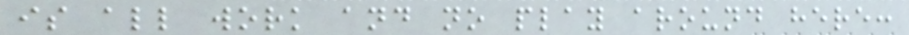is all work and no play around here:
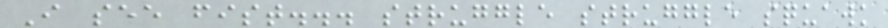I see fist... struggle struggle squawk
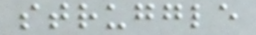struggle
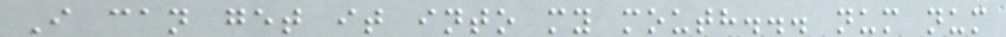I can get it into my mouth... num num
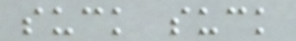suck suck
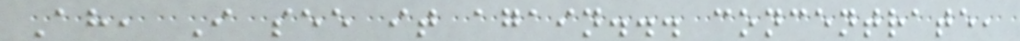Ah, I see it again... concentrate,
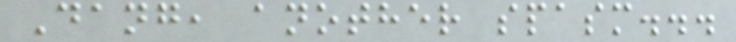Dang, another spasm...
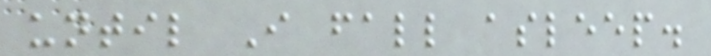until I fall asleep.
